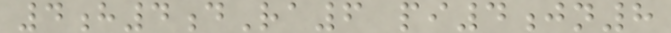4h4dRa6 pi4jn8
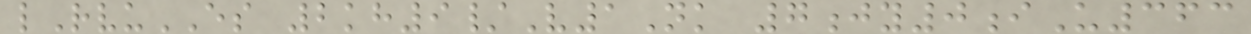lRvuES 2kh9/V1Nk 7jy0iU363
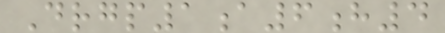Drgp1a6h4
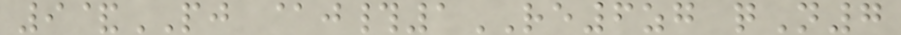9&PJ @j#1RE6zg qN7
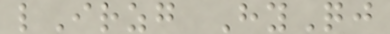lIrzg HyQj
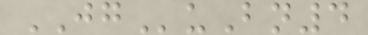JGuBn4
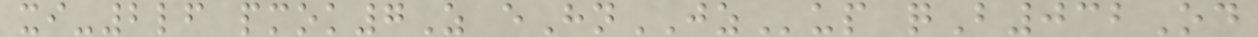xi-2lf pmok7Z eHnJZup qB032Od
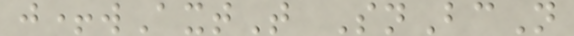j+wAxtT SnBcN
